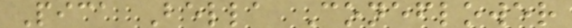Pica Bella Coneflower
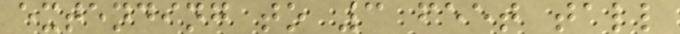extending to 3 feet tall
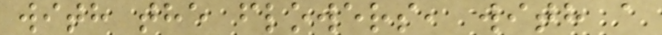with the flowers, with a
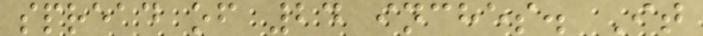spread of 24 inches. It
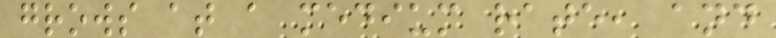grows at a medium rate, and
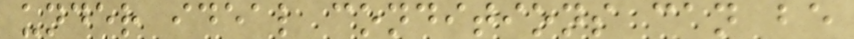under ideal conditions can be
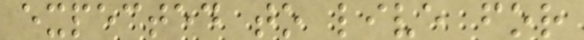expected to live for
